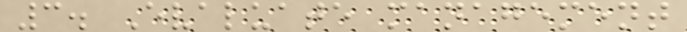3. Evaluate management
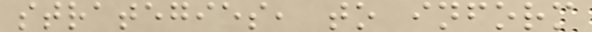strategies, to inform
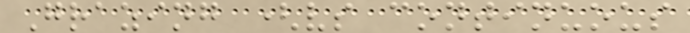Grazing (vs continuous
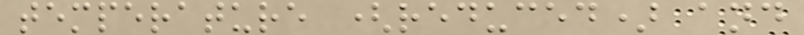temperature (reduced) and
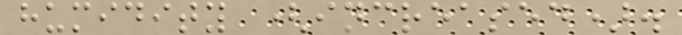humidity (increased).
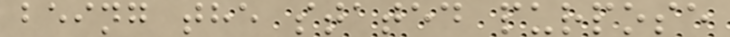being the stated purpose
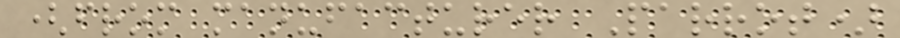(from manufacturer Parrot)
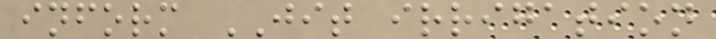inform JIT irrigation
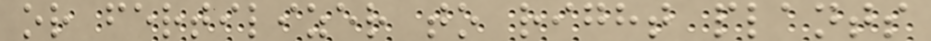or fertilizer to right plants
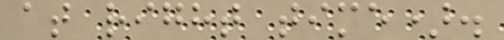at right time).
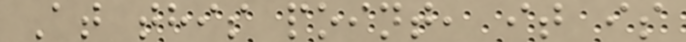At this point, it is
